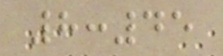8:45
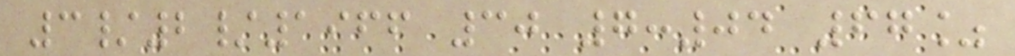3/2/1966 30 7:04 67%
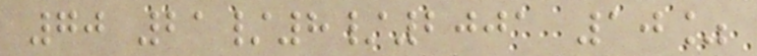70 21/8/2001 10%
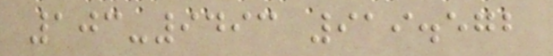103-9493 919.572
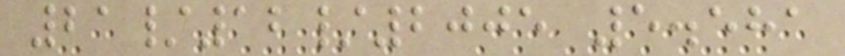21/12/2005 5.581
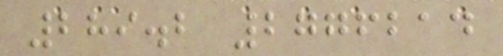289.2 2776214
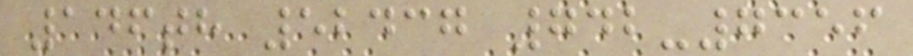146th 52437 742-7356
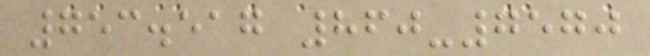753.517 860-7570
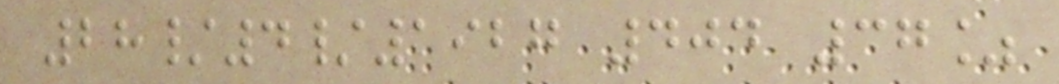28/4/1927 404 37%
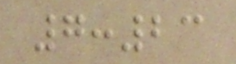7:23
